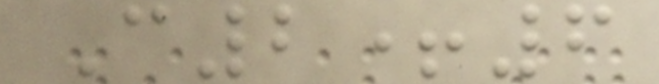C2+6
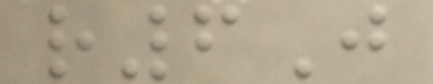r6J
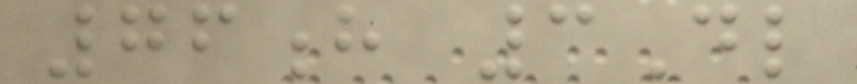76h 3Dl
